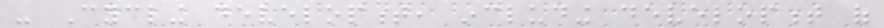- Cycling development, including development of
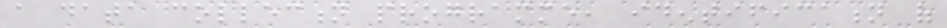a data collection programme, identification of
